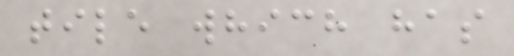tile which has
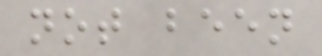not been
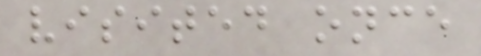visited once
